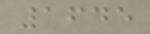1645
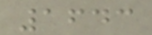1643
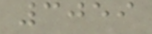3059
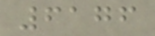6176
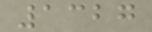1327
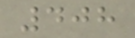408
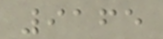9165
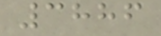3886
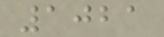1021
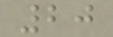20
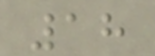18
